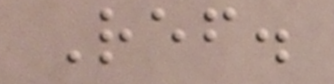Ref.
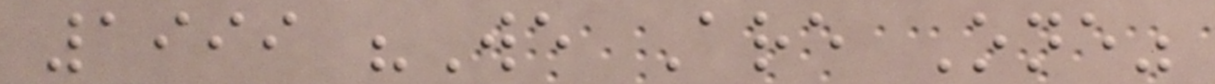1999 "We Are One"
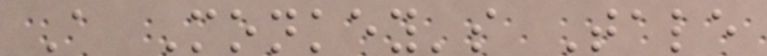A Monkey's Tale
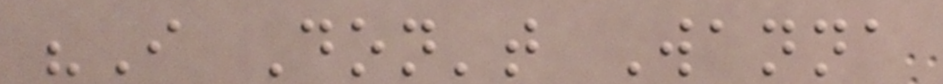"I Don't Wanna
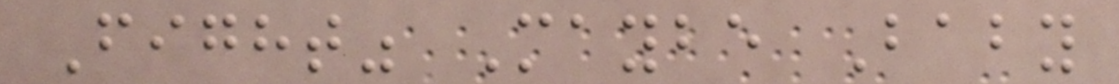Fight" Maybe Baby
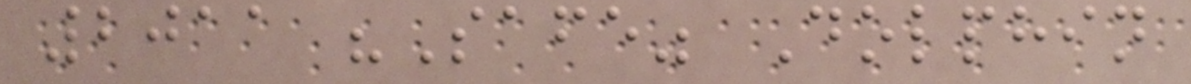2011 "Safe" Dolphin
